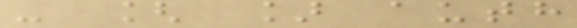- [ ] auth
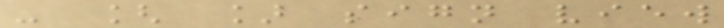- [ ] sign view
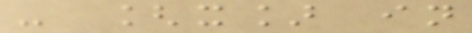- [x] in
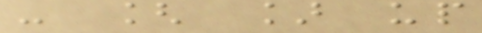- [ ] up
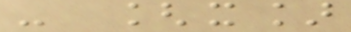- [x]
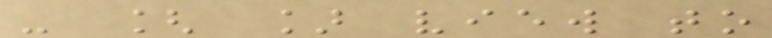- [ ] view to
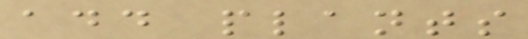add plants
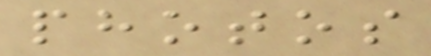photos
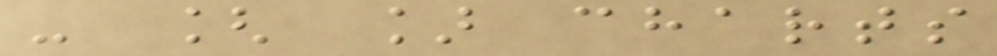- [ ] charts
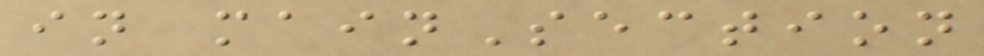in mainSection
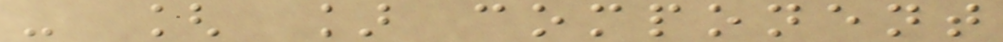- [ ] component
